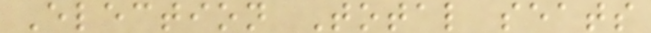Election Total seats
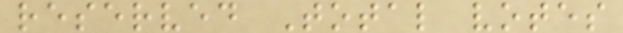reserved Total votes
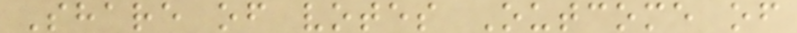Share of votes Outcome of
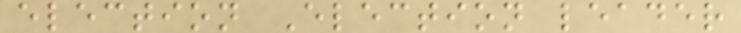election Election leader
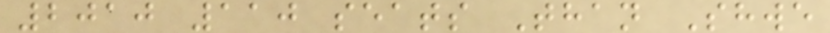2010 110 seats Than Shwe
